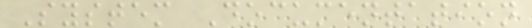System Documentation
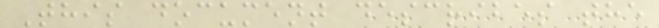This document describes the
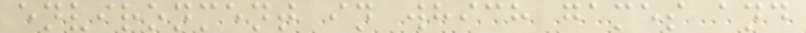environment in which games and
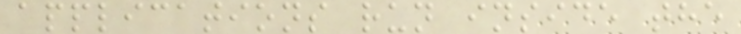applications run inside the
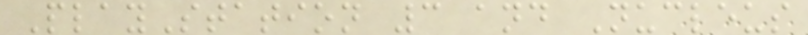PlayStation 3 and Nucleus
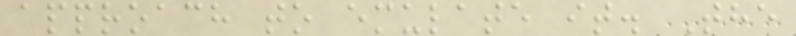approach to emulate it. The
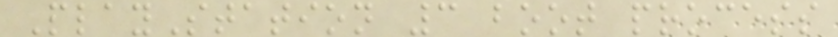PlayStation 3 boot process
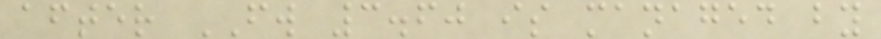after FW 3.60 is managed by
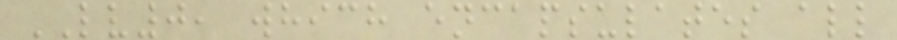LV0, which encapsulates all
